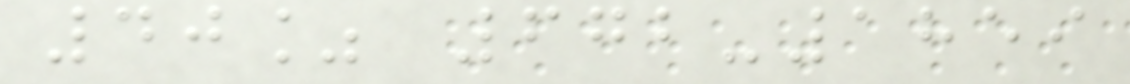40% 672-1859
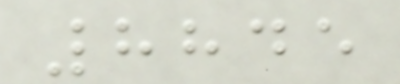8845
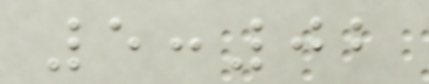5:02
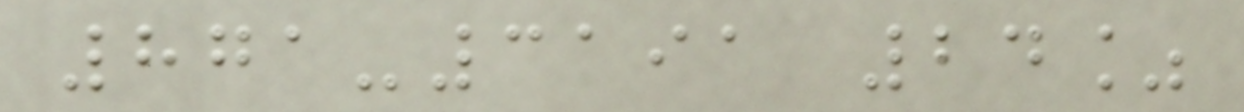871-3191 24%
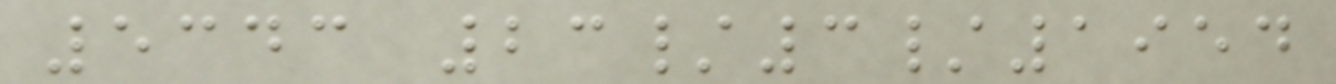5343 23/3/1954
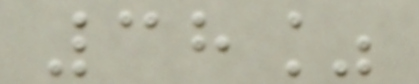38%
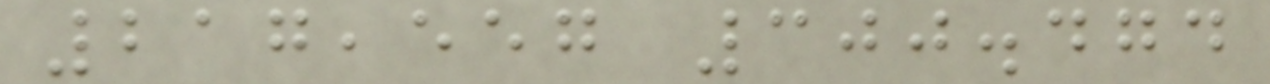217,557 300.474
